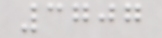3707
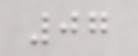07
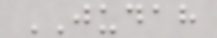JUDAH
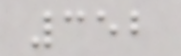352
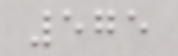575
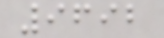9692
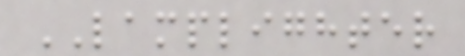LAMPLIGHTER
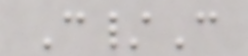C/C
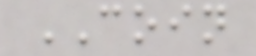COIN
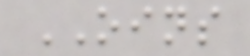OINS
